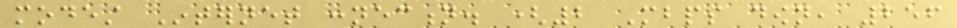modest Internet connection. (2 Mbps down, 256
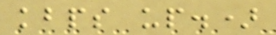kbps up.)
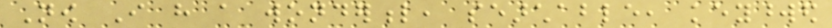Now I have a wonderful, searchable, keyworded
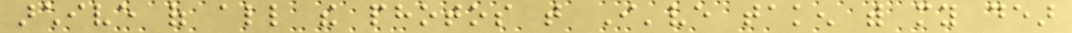archive of all the photos that I've taken with my dear
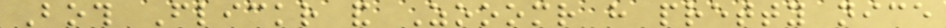Both Flickr and Zooomr have pretty nice
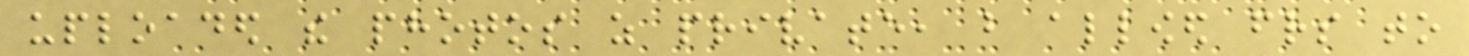uploaded the photos as private, but allowed friends to
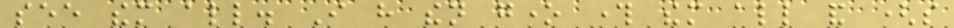see them all. I have then gone through them all and (so
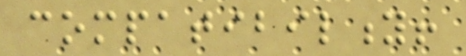compatibility!
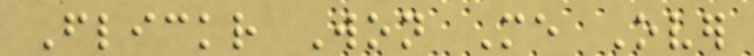Flickr Won Me Over
